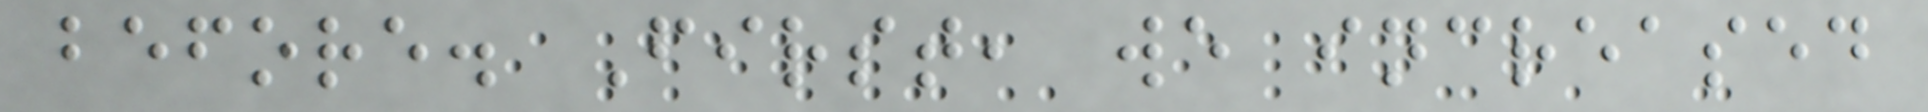before. First, we increased
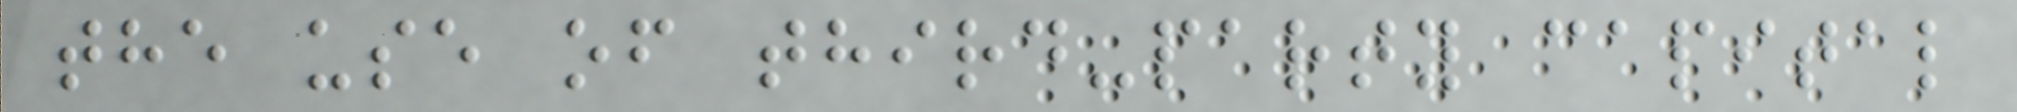the use of third-party capital
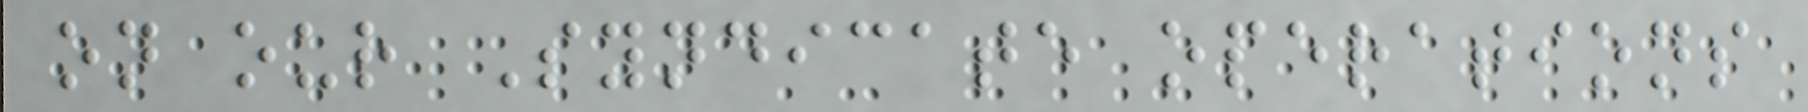on our Syndicate operations
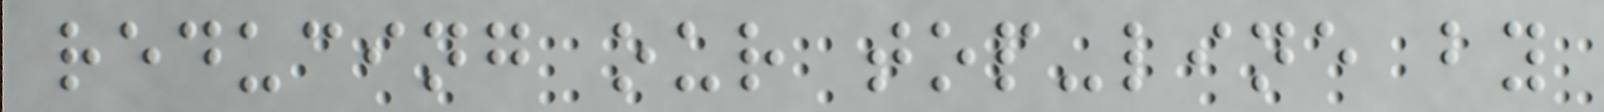reducing our top-line by
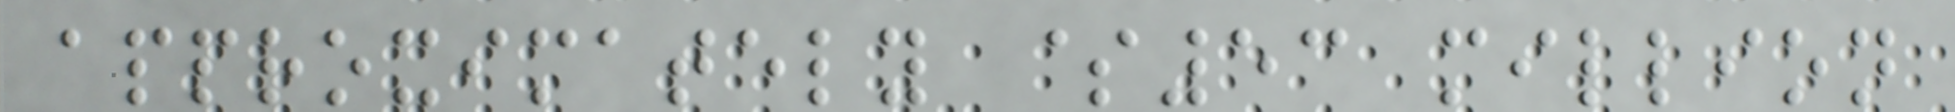approximately $53 million
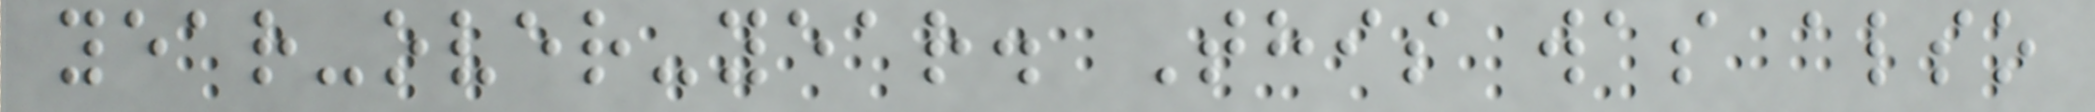year-over-year. This was also
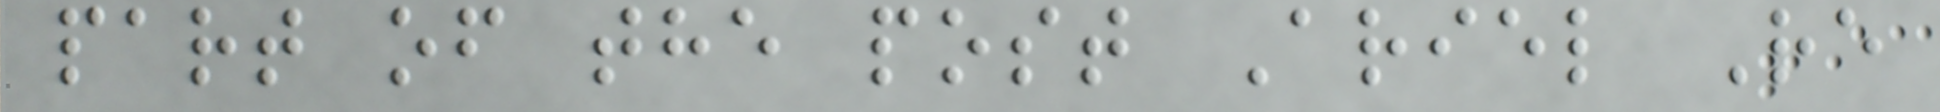part of the post Ariel Re
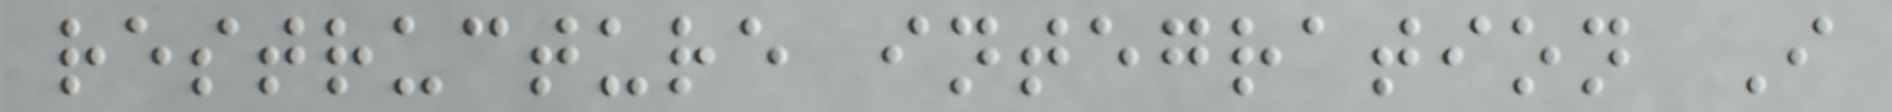restructure integration I
